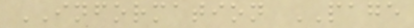INFORMATION PAGE
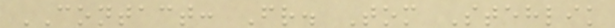CONTACT: Fr. Tom Stehlik
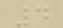4
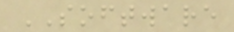SOFTWARE
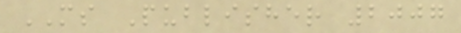MS Publisher 2007
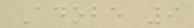Adobe 9
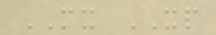MX XP
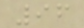96
